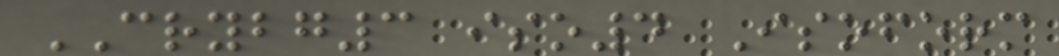CRYBG3 iso4 Isoform
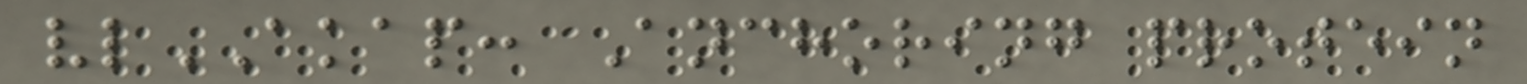vlAKAP: Anchoring protein
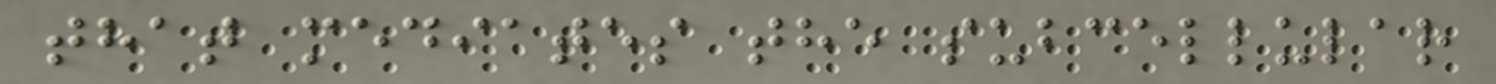that mediates the subcellular
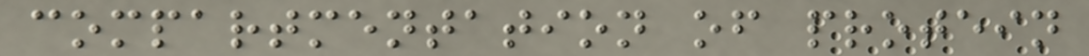compartmentation of protein
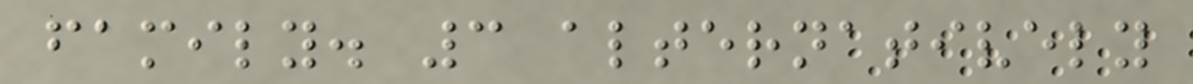family. 3 alternatively
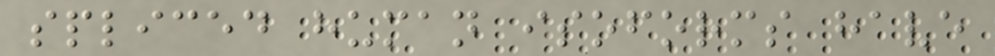spliced human isoforms have
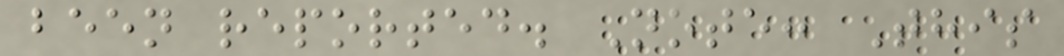been reported. Note: This
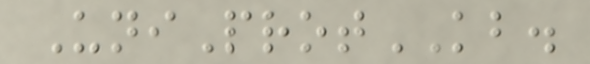UniProtKB.
